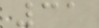31
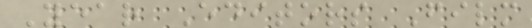Year Editors Film
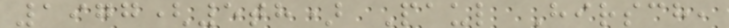1977(5th) Paul Hirsch,
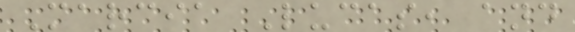Marcia Lucas, and
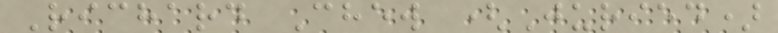Richard Chew (Juried)
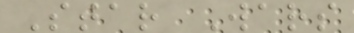Star Wars
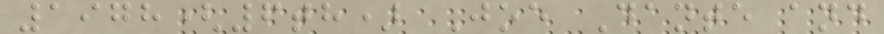1978(6th) Joe Dante and
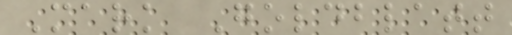Mark Goldblatt
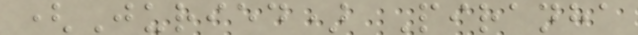(Juried) Piranha
